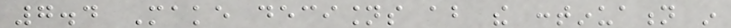7.4 Make decisions about the continuation in
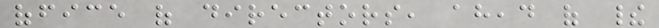office of directors, ahead of their
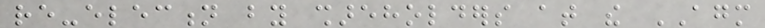re-election by shareholders at the AGM
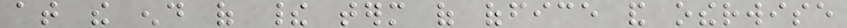at the end of their term of office and otherwise
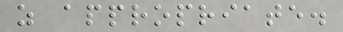as appropriate.
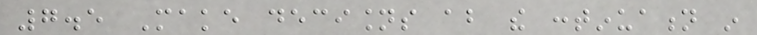7.5 Make decisions about the continuation in
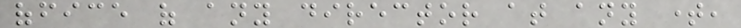office of any director at any time,
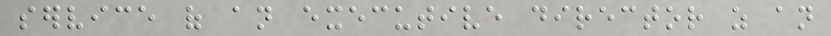service of an executive director as an
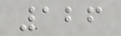126
